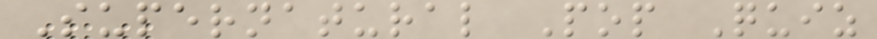Supernatural Pop Quiz
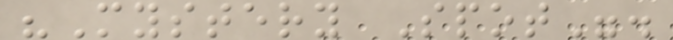"Mystery Spot".
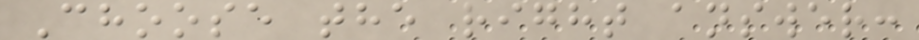Choose the right answer:
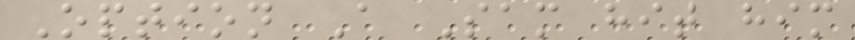Option A Sam hit him
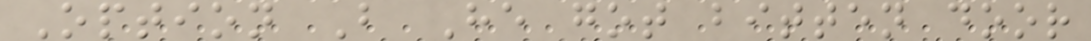Option B He got bitten door
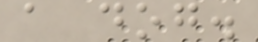a dog.
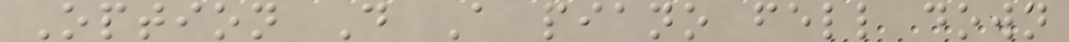Option D A piano fell down
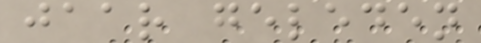jaar geleden
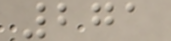271
